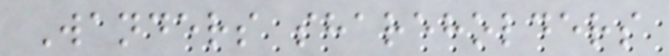Wanders shareholders
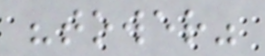"tower"
